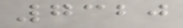7320
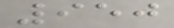950
